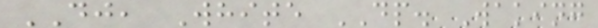DJ, White DP. Waking
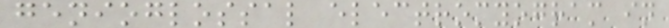genioglossal electromyogram in
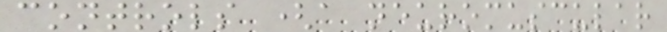controls (a neuromuscular
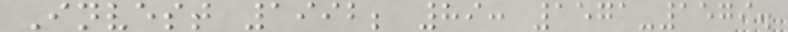Invest 1992; 89: 1571-1579.
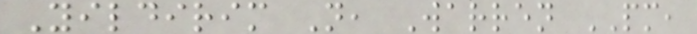Yildirim N, Warren PM,
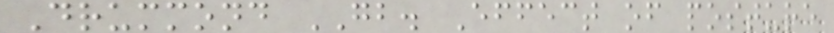Drummond GB. Effect of posture
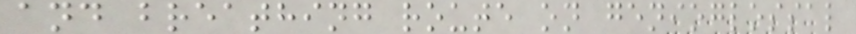and breathing route on genioglossal
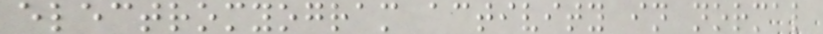electromyogram activity in normal
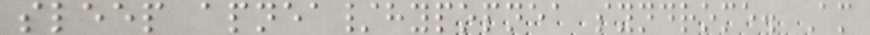sleep apnea/hypopnea syndrome. Am
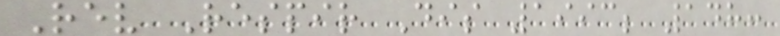Rev Respir Dis 1993; 148:
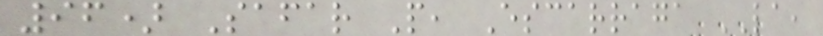96) Safar P, Escarraga LA,
